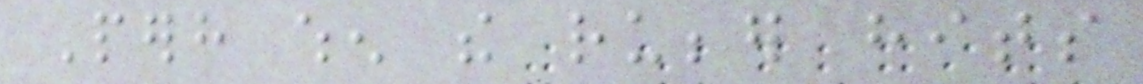Perhaps when the rubber hits
